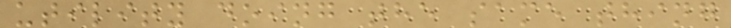utility doing the same thing
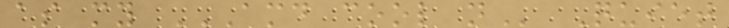as my AMD COOL N Quiet
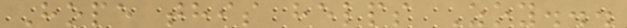Hope this helps Zoy...
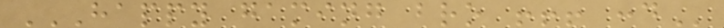HAPPY GAMING BRO !!! :D
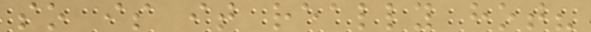so is it really hot?
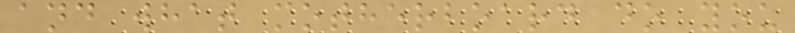and what motherboard do you
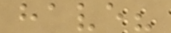have?
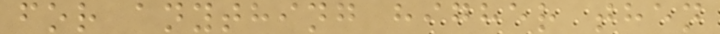for anything higher then
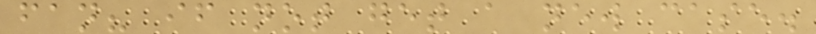fan? if not get a new case.
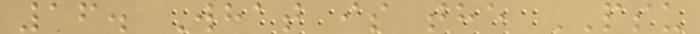16. What is the PSU
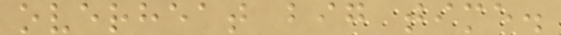overheat big time.
